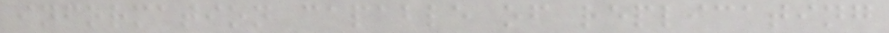information capable of replicating
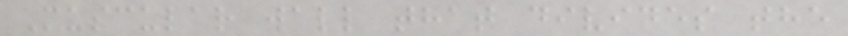Muscular wall that divides the
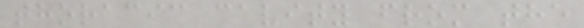thoracic cavity from the
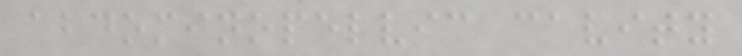abdominopelvic cavity
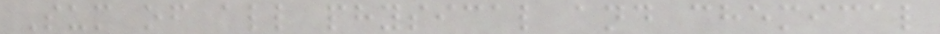Sum of all physical and chemical
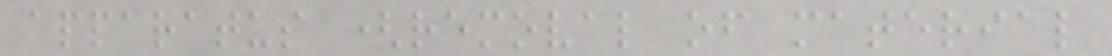apparatus (removal of material
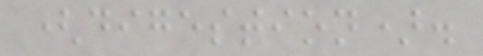(digestion).
